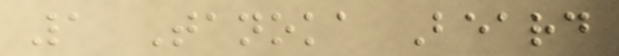1 Tanoka Beard
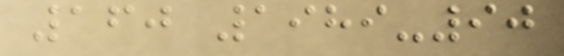160 1989-90
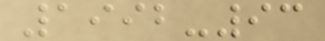1992-93
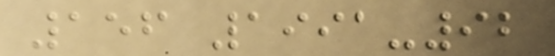156 1991-92
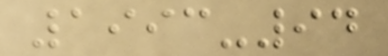1993-94
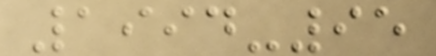1994-95
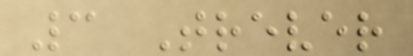3 Trever
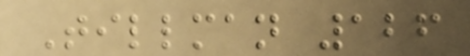Tillman 126
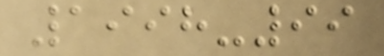1998-99
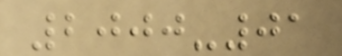2000-01
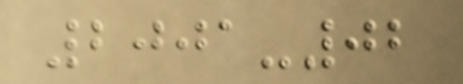2001-02
